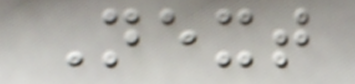Next
